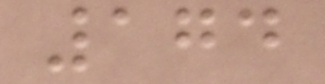174
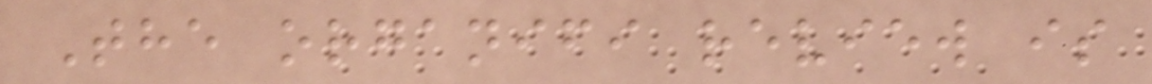The organifi review is
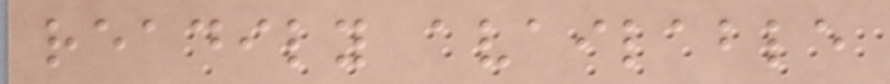readily available
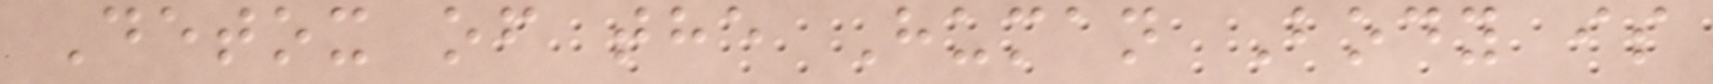Detox of the Human Body is
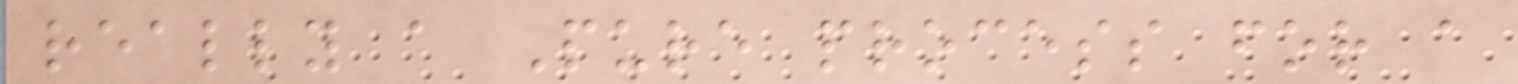really a Pure process for a
